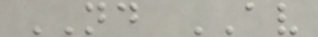ND AV
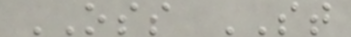OSS ST
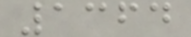1364
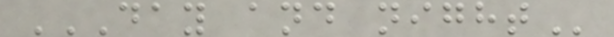DAY AND NIGHT
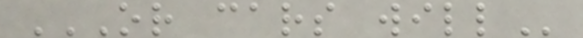OR CARS WILL
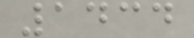1434
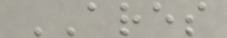ARES
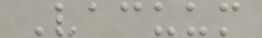Vacuum
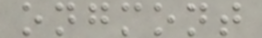ongmont
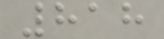818
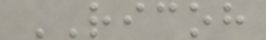RICOH
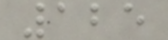125
